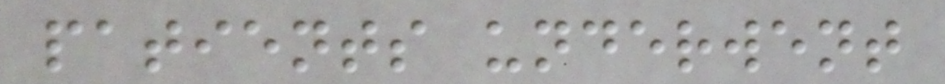patients underwent
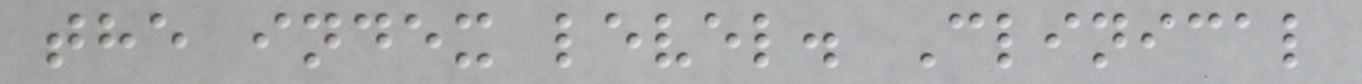the index level. Clinical
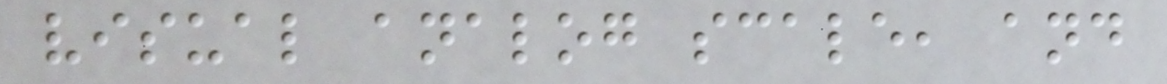visual analog scale, and
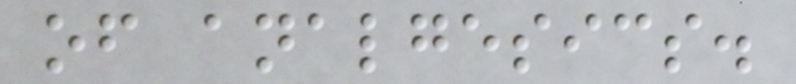of analgesics.
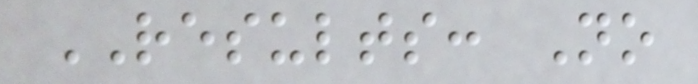RESULTS: No
